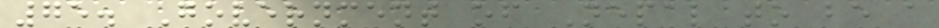75. Government of Nepal to be a
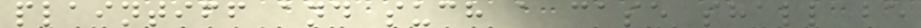plaintiff and such a case shall be
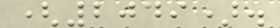(2049).
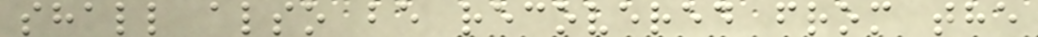shall also be recovered from the
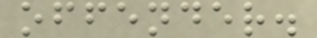offender.
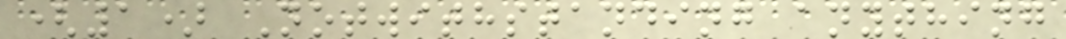(1) Notwithstanding anything
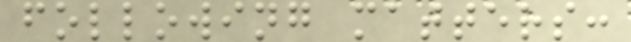following matters:
